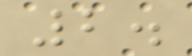2.
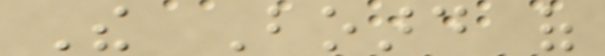The Board of
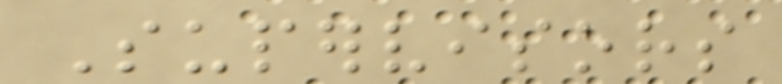Supervisors
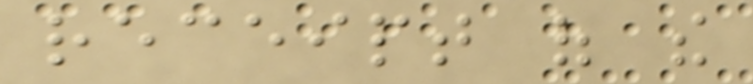receipt of the
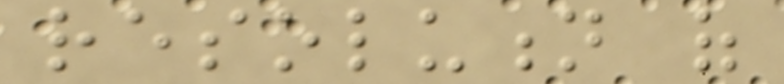resolution of
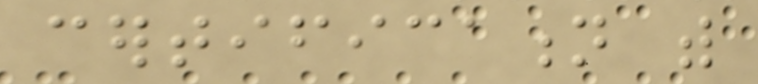certification with
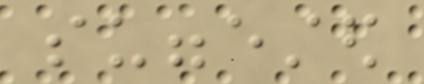suggested
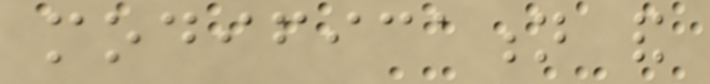modification and
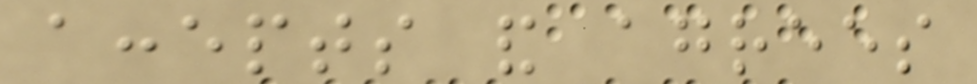accepts and agrees
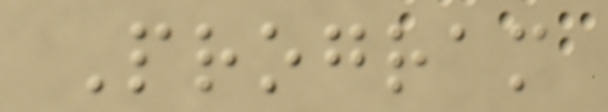Program
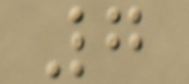7
